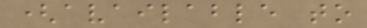(available to
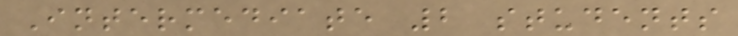Intermediate 2 students
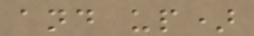and up)
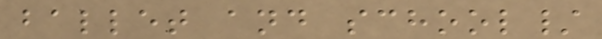ballet and school/
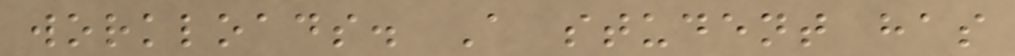workloads. A student has
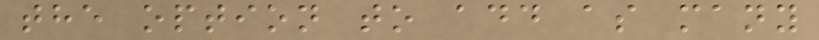the option to add as many
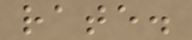rate.
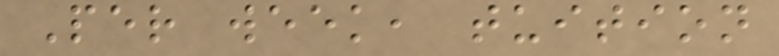Per week, tuition
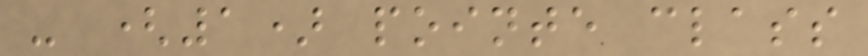- (1) pointe class
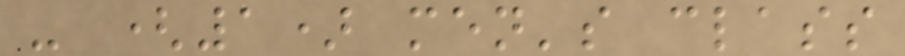- (1) men's class
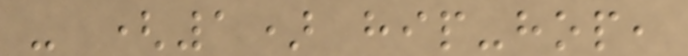- (1) hip-hop,
